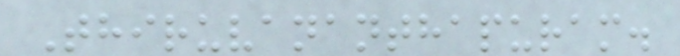Thiruvananthapuram.
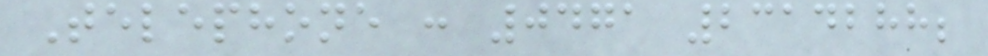Telephone : 0471 2314288;
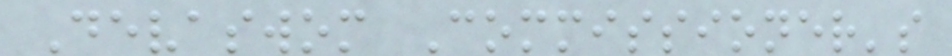Devaswom Commissioner's
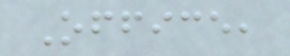Office,
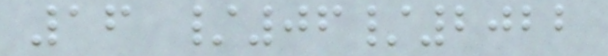16 /06/2022
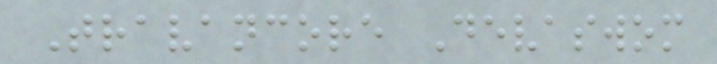Travancore Devaswom
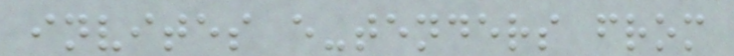invites e-tenders from
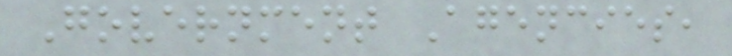Government Agencies,
